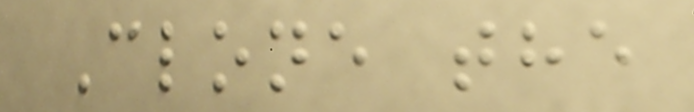Clone the
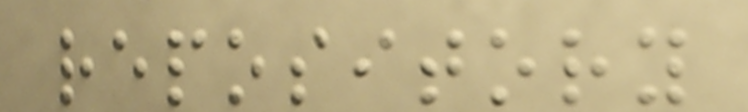repository
